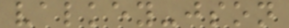valkey-json
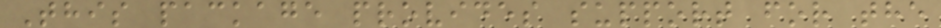This package provides support for the
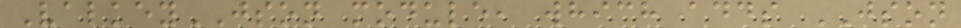ValkeyJSON module, which adds JSON
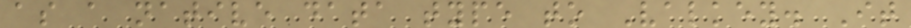as a native data type to Valkey. It
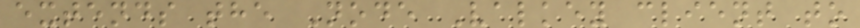extends the Node Valkey client to
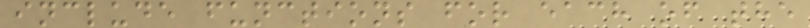include functions for each of the
